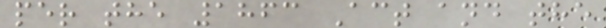per the 1863 Act and the
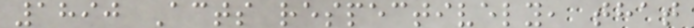1890 Acts respectively, that
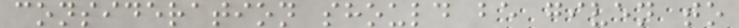consideration should be given to
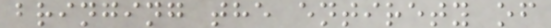bringing the entirety of
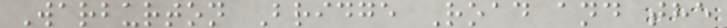Warburton Bridge Road and the
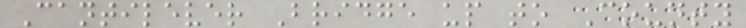Cantilever Bridge up to County
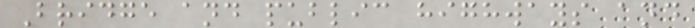Bridge and public highways and
